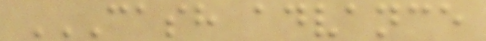CASH ADVANCE
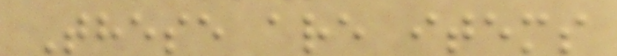These are items
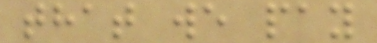that we pay
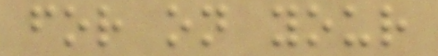for on your
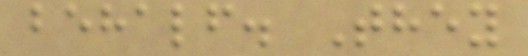behalf. They
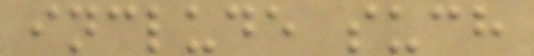include such
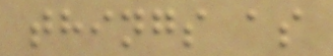things as
